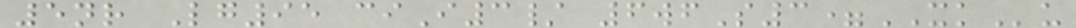5nr Lg95 ciI3/ 6wfS3=XKu
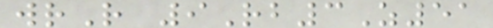wrR 9Rb3Z51
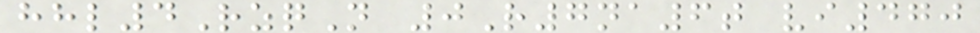hhl4RzqN 0R7na6t vi470
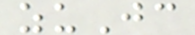zuJc
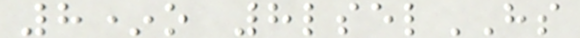8*o 8lselHS
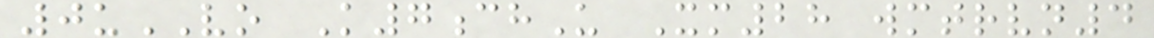0uVO K7chU Xm28 wmtrvn4
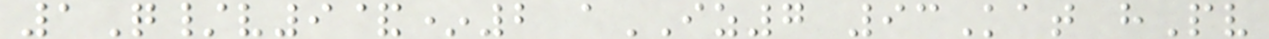1Q/v9&*2 aIZ7 93Kat hPv
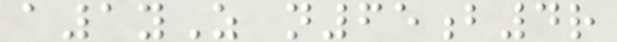a1yZ n65b4r
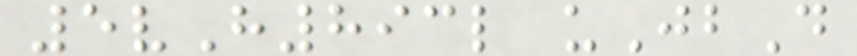5vH893l uJbD
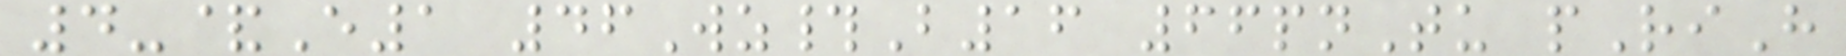4-&E1 46Wz#B16 66pnTu pRiH
